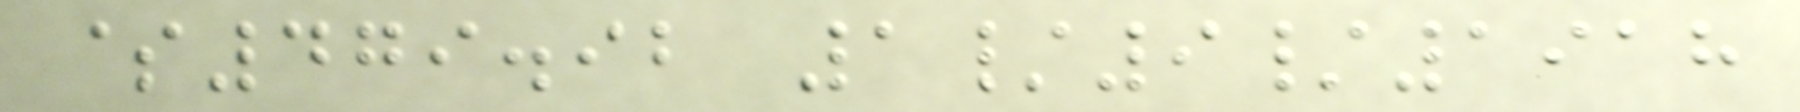$479.92 1/9/1918
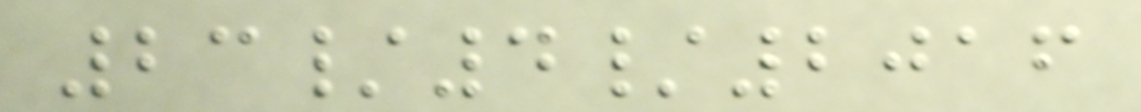23/4/2016
